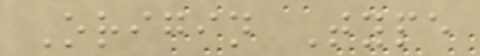Origin Type
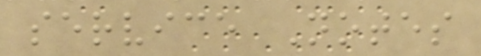service Notes
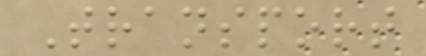Transport
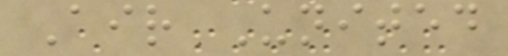Air United
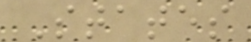States
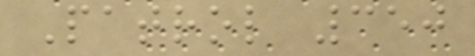Patrol 350
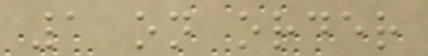1 on order
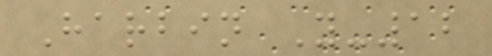Harbin Y-12
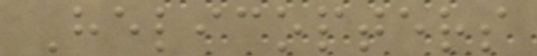Helicopters
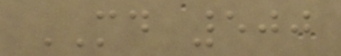MD 500
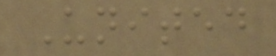United
